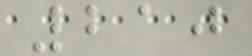210
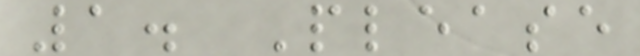1. Please
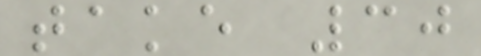take 30
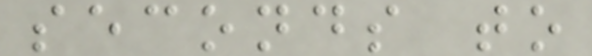seconds to
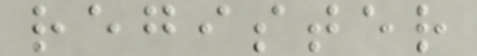register
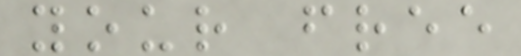your free
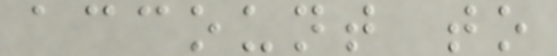account to
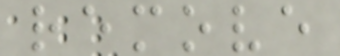remove
